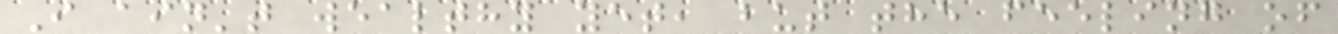I ain't wealthy yet, but the feeling of
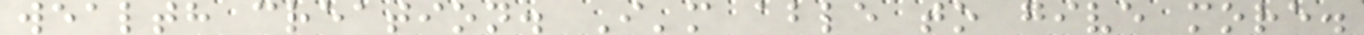wealth creation. I'm able to give more.
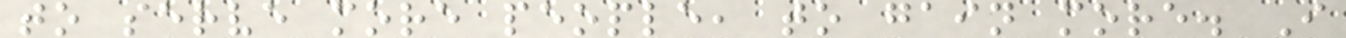to serve more people, to gain more. I
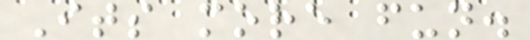Its more fun.
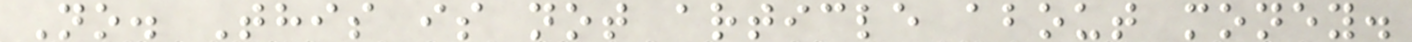No. This is not article about money.
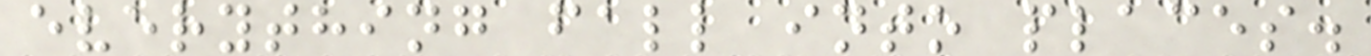everything fall into places.
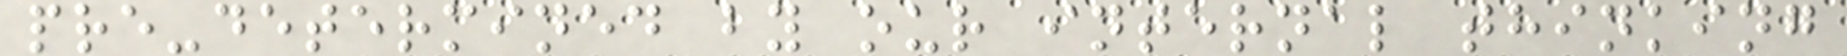pre-determined by our internal thinking
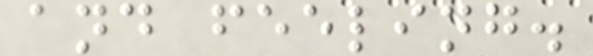and feeling.
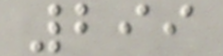299
